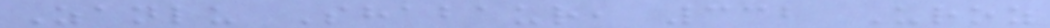Zanlu Shabaur, 332 Uroz
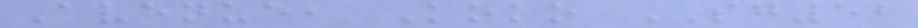Avenue, Koko SG52
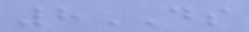8DS
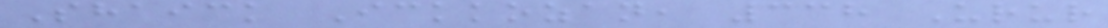Shaick Ickkozan, 338 Urur
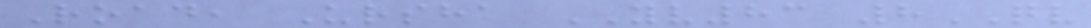Road, Ursha YV83 8QV
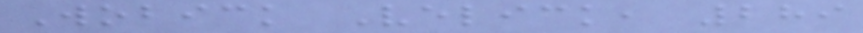Wobick Velick, 289
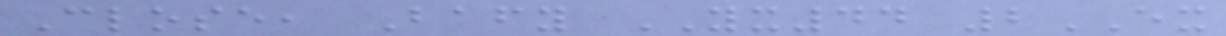Close, Bafy YX44 2EX
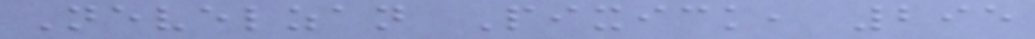Nevelzan Pixick, 295
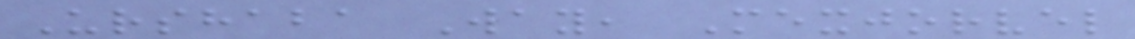Urshaba Way, Mexjorvel
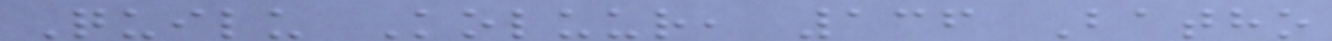Quilu Koluur, 136 Batho
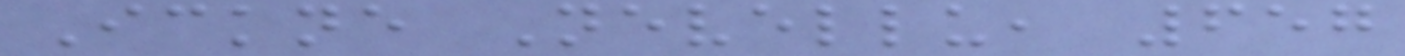Ickne Nevellu, 657
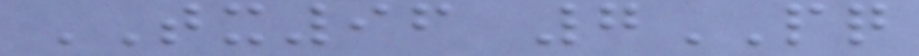TX96 7PQ
